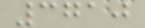3710
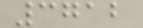3712
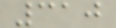310
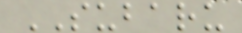SUBARU
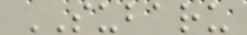SUBARU
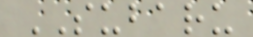SUBARU
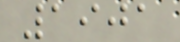1901
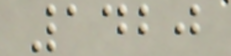1420
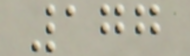177
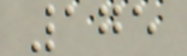175
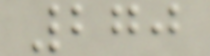270
